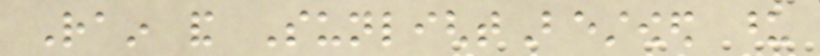Rain and SunlightBestowed upon
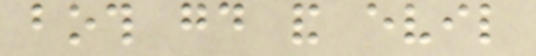both good and evil
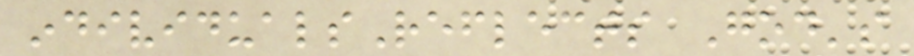individualsReflects God's
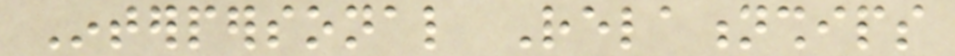Interpersonal Relationships
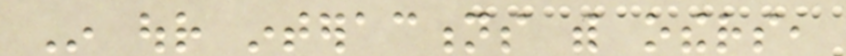In our interactions with others,
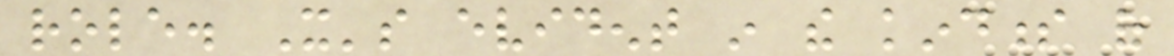role. It's evident in the kindness of
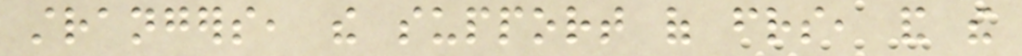strangers, the support of friends, and the
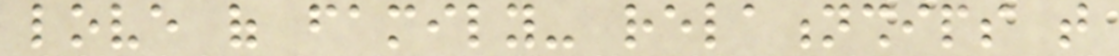love of family- relationships that
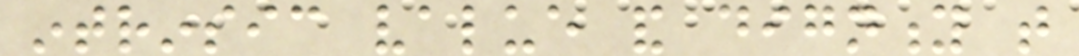intrinsic value and dignity that
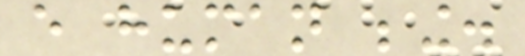every human being.
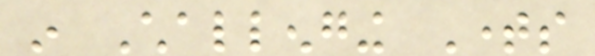in Challenging Times
